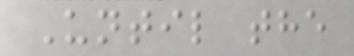Until the
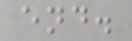end.
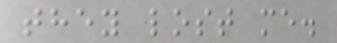they lost me.
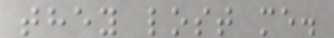they lost me.
